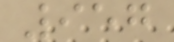957
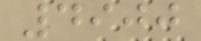4900
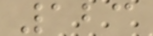123
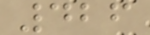426
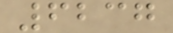6237
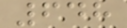648
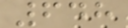648
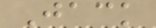Jack
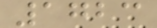1723
